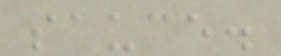sauce.
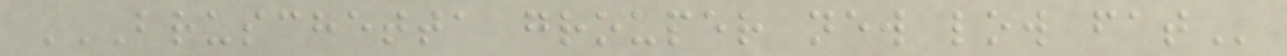BRUSCHETTA GROUPER NEW LOW FAT
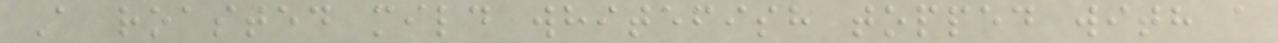A roasted mild whitefish topped with a
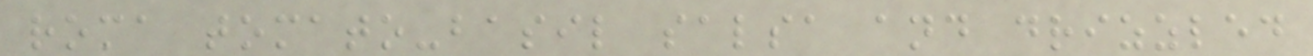roma tomato-basil salsa and drizzled
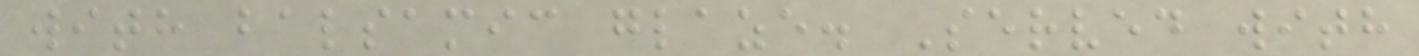with balsamic glaze. Served with
